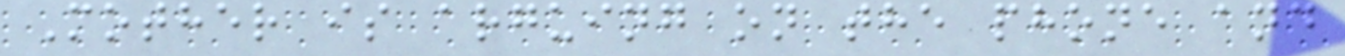Mother is arguing on the phone and
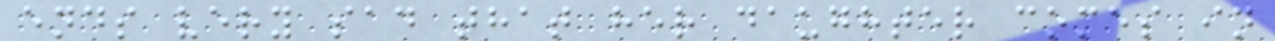ends very sad that her daughter comes in
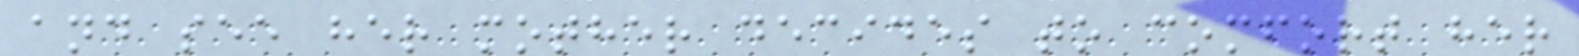and see her mother decides to comfort her
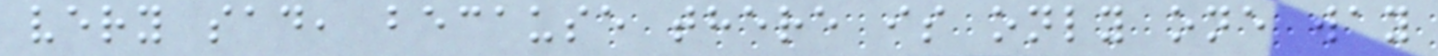very sad, because there is only one way
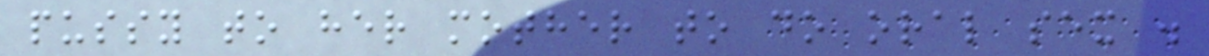pussy to her mother to do oral sex .
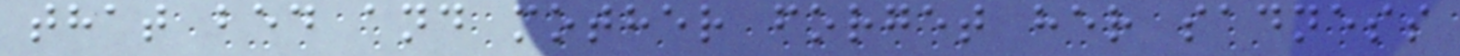that bed and mother forget her sadness
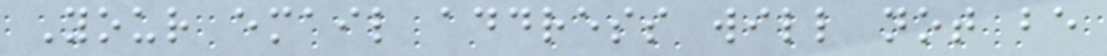Your email address will not be
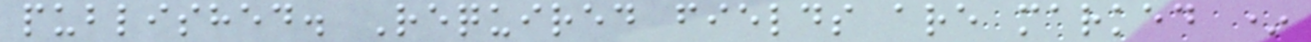published. Required fields are marked *
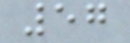57
